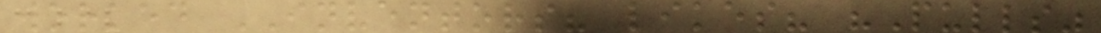worked INVENTORS? likes? "Pulls"
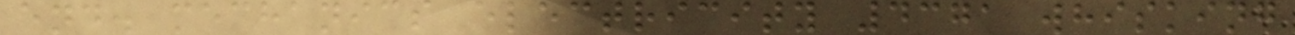end. mechanics electricity 4371 whisking
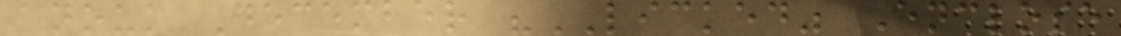anouk December "LICKED" Enclose
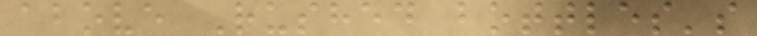above Rushed bottles's
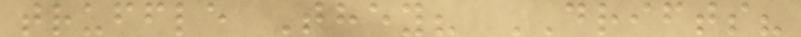truffle They? DRIFTS?
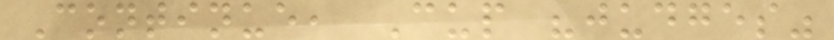Continue, Cup "judges"
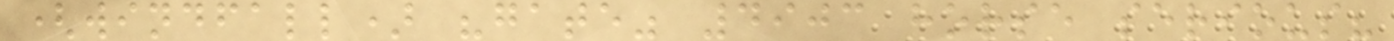(windfall) "gate" 4903 horse serious?
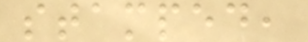stamped,
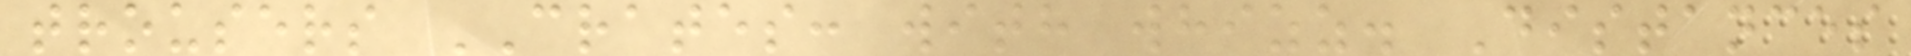trousers CRATES: with whizz. Distances
